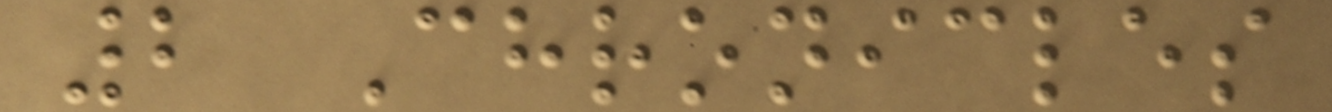2 Chronicles
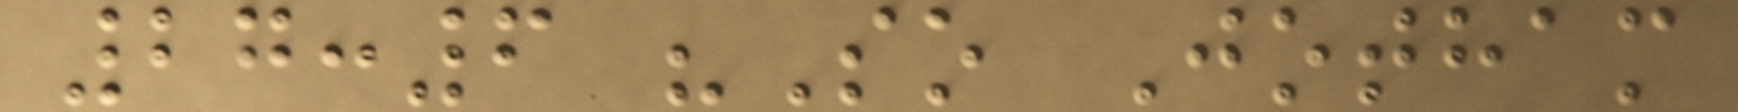27:6 "So Jotham
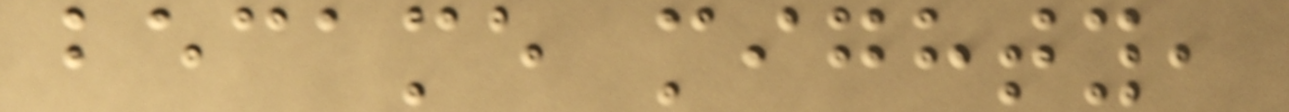became mighty,
